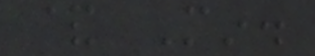& Min.
